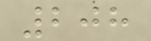208
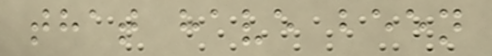that have been
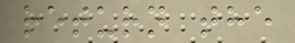return the
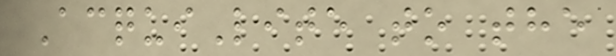AcquiLite to the
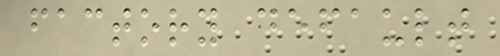factory default
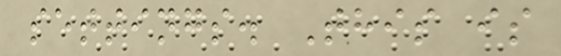settings. This is
